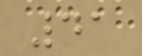41
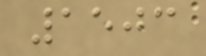1503
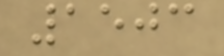1503
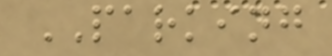PARKING
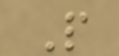P
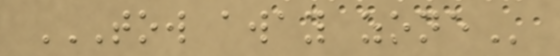TOW AWAY ZONE
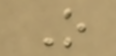O
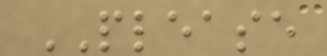PLEASE
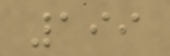199
